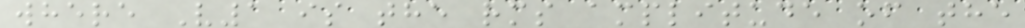where V1 is the rms amplitude of the
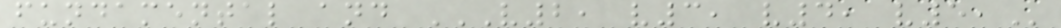fundamental and V2, V3, V4, V5,
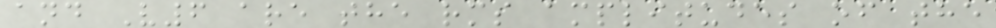and V6 are the rms amplitudes of the
